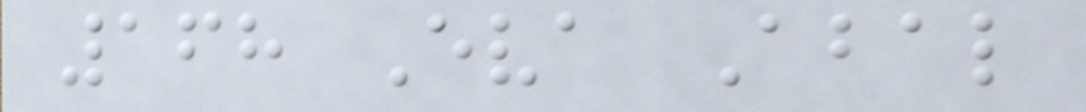168 Eva Abal
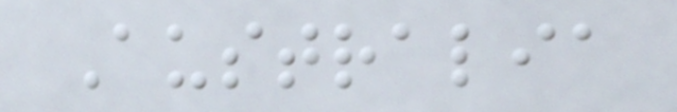Australia
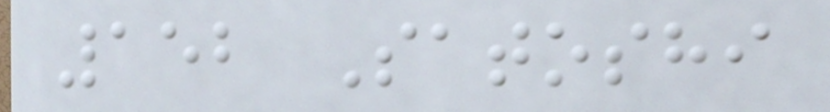152 Satoshi
